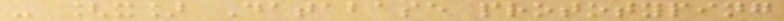- [x] Database prototyping
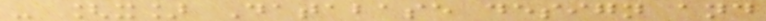- [x] Database design and
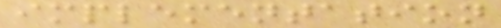implementation
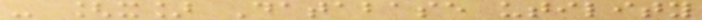- [x] Database utility
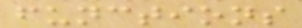functions
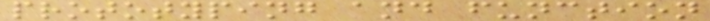prototyping and function
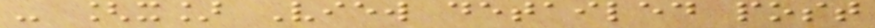- [x] View detailed post
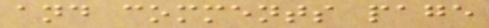and comments page
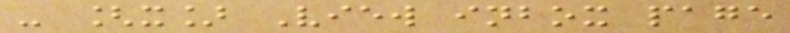- [x] View inbox page
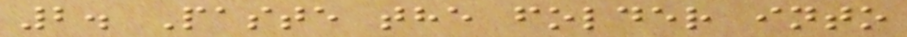2. Paste the folder into
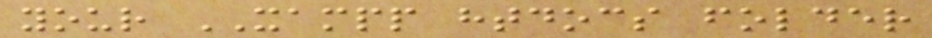your XAMPP htdocs folder
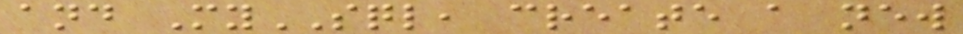and MySQL, create a new
